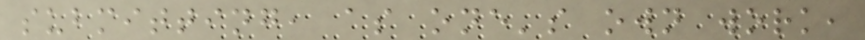submitting, as one's own work,
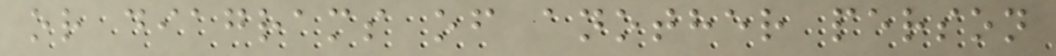or diagrams of another person
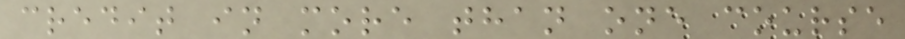credit in more than one course
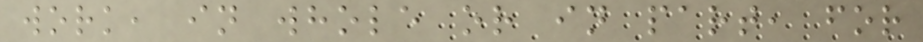work, in whole or in part, for
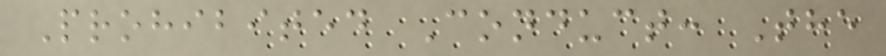Prohibited Conduct: The
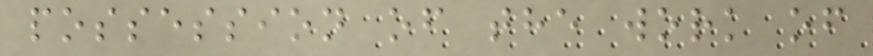possession of the work of
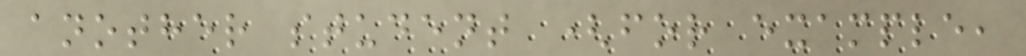another student (for example,
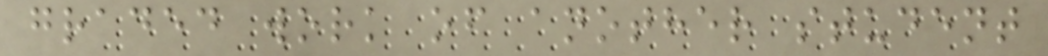graded work of another student
